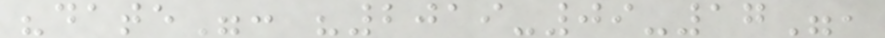"date": "2019-09-17",
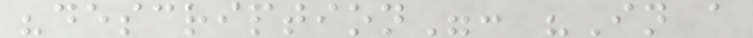"description": "In a
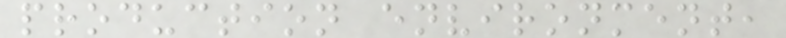production environment,
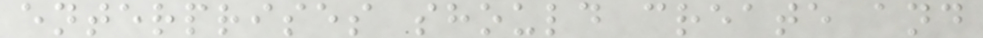enterprises should create and
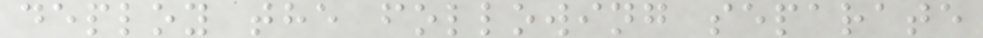deploy the following separate
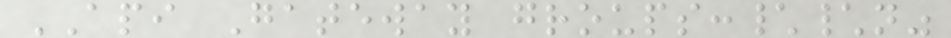API Gateway groups:\\n"
